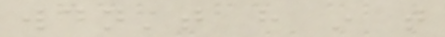wouldn't have in that
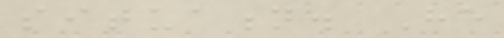situation. He
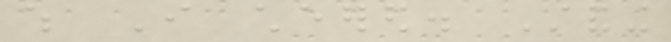which I cheered. Standing
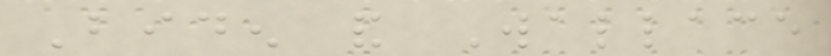Biden and Wallace
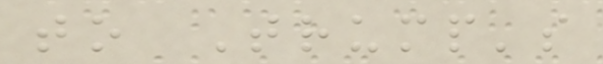to Trump's
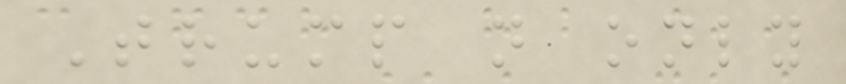Trump not only
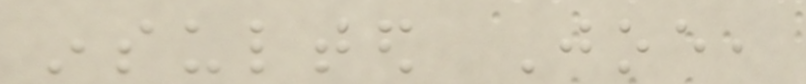insulted Joe,
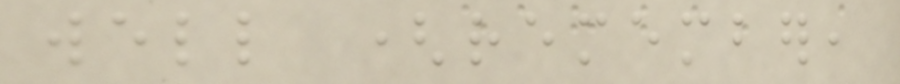well (remember,
